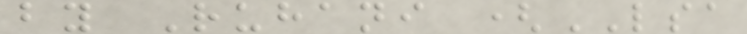by Ruhani (LSA
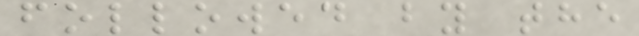followed by the
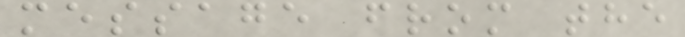message from the
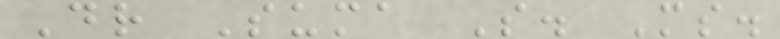Dr Suma S. Ms.
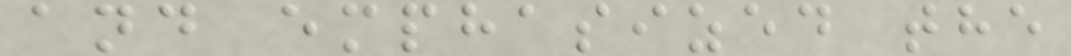and emphasized the
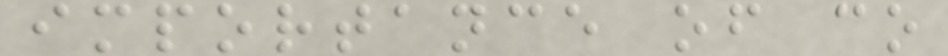importance of co
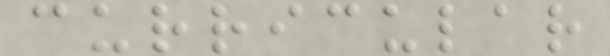curricular
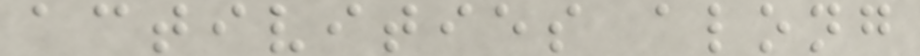activities along
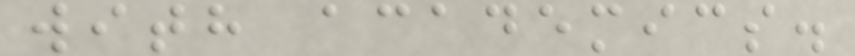with academics.
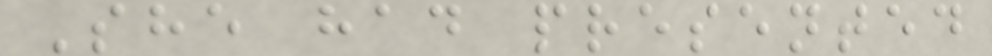She had presented
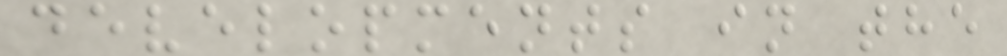developments in the
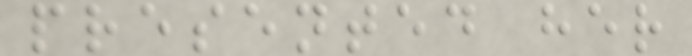presented her
